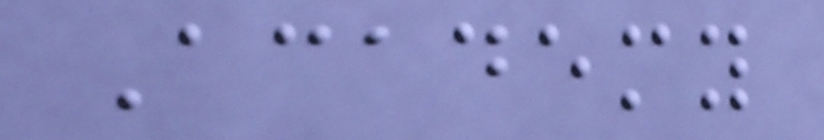Academy
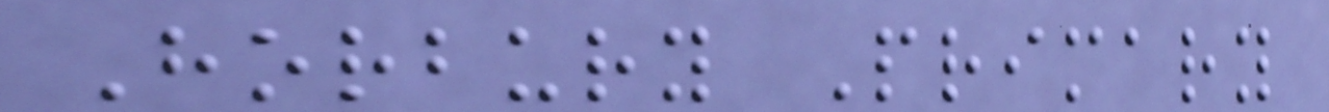Horbury Primary
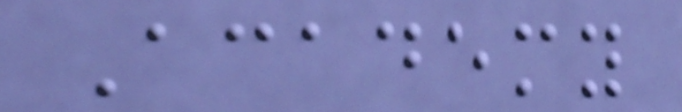Academy
